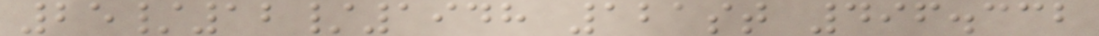25/12/1948 121st 496.332
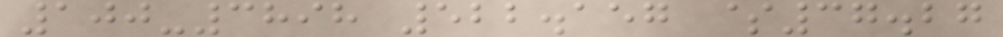100-3898 522.157 $37.27
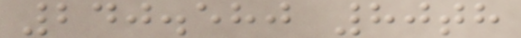240.580 80th
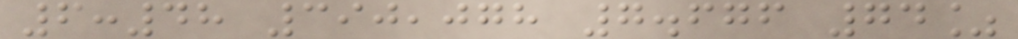6:48 390,078 7.676 74%
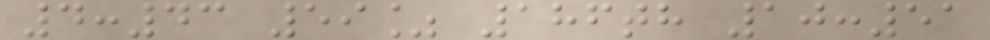4:43 59% 186th 10:51
